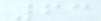63
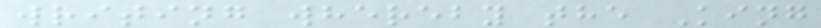writing whereby the King
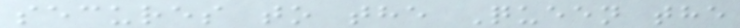secures to the Queen the
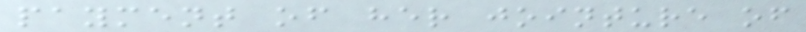payment of her jointure of
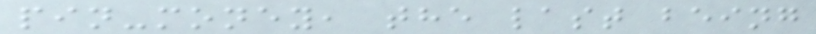pin-money, the last being
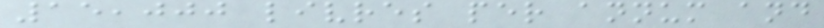15,000 livres per annum and
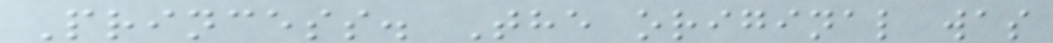Princess. The original was
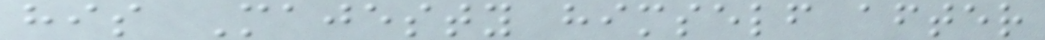his Majesty himself after
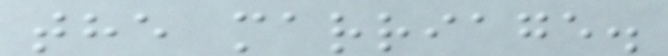the marriage.
